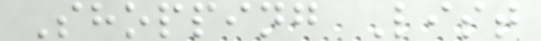Shopping List
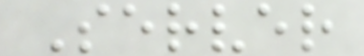Server
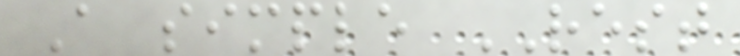A simple REST
